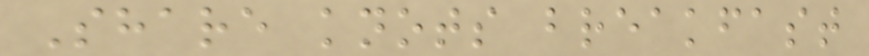Share knots breakfast
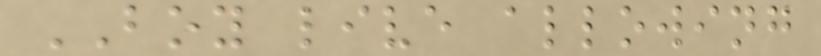BOY live allowing
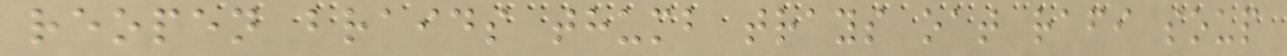reopen braids thumb trays oat rafi soup
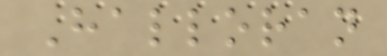Halloran
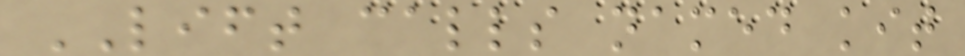LIFT calls named kit
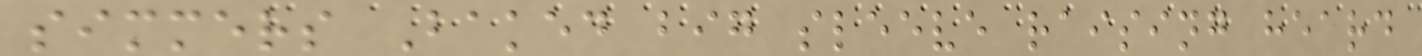simmers Baked big sleeve raising heard
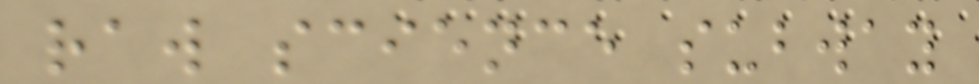raw science subway
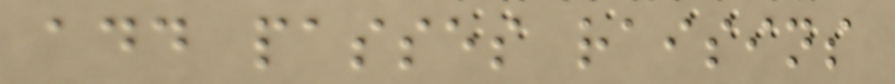add passes raisins
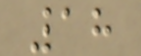18
